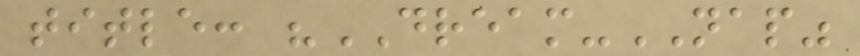title: "DREAM-NAP"
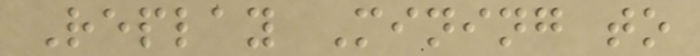Replay Mining to
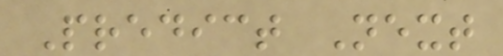Predict Next
